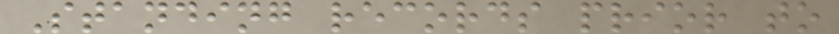Standing records prior to
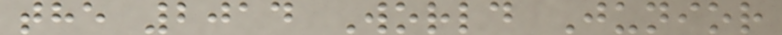the 2014 World Junior
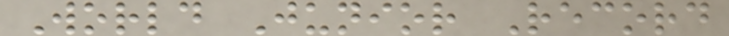World Junior Record
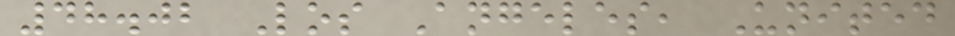48.02 Los Angeles, United
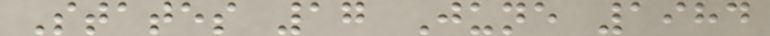States 17 June 1984
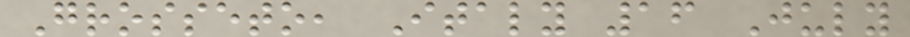Grosseto, Italy 16 July
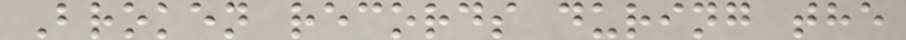Broken records during the
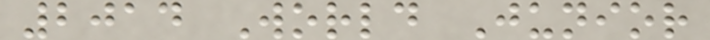2014 World Junior
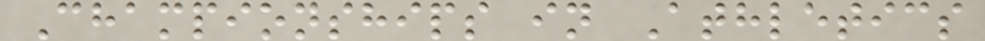Championships in Athletics
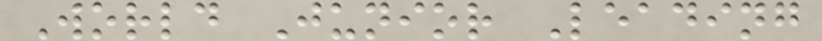World Junior Leading
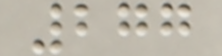277
